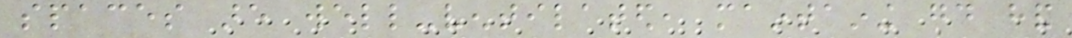spaces are well-ventilated, maintaining good hand
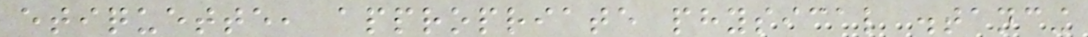etiquette, appropriate physical distancing
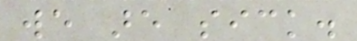we are sick.
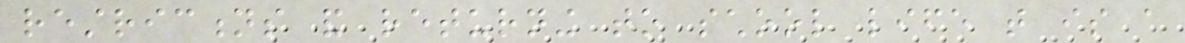restrictions and returning to school life that is a
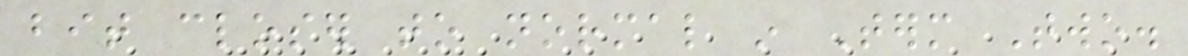bit closer to normal in Term Two.
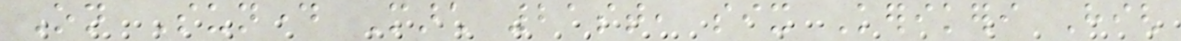On Sunday March 21st, six Kerikeri High
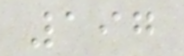197
